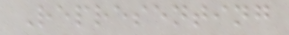Representing
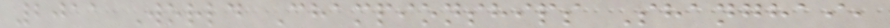2011 World Championships Shanghai,
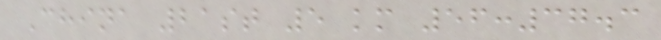China 21st 5 km 56:37.3
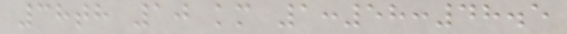38th 10 km 1:58:48.5
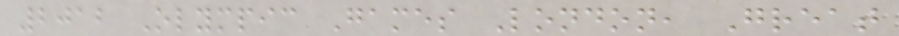2012 Olympic Games London, Great
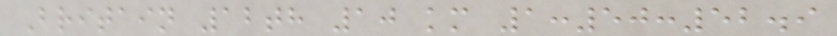Britain 12th 10 km 1:50:52.9
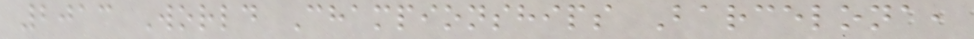2013 World Championships Barcelona,
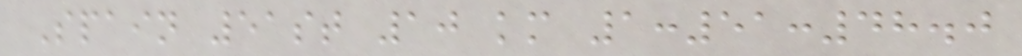Spain 51st 10 km 1:51:48.0
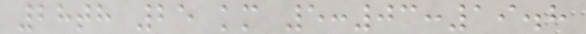28th 25 km 5:03:19.8
